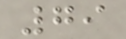79
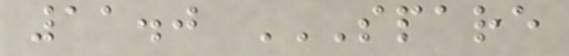11.0 SPARE
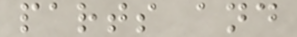parts and
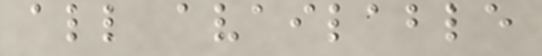all available
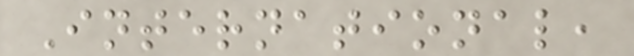International,
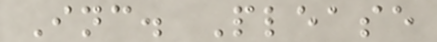Inc. Please
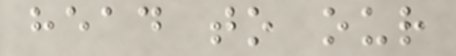head to our
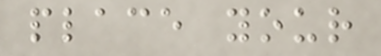place your
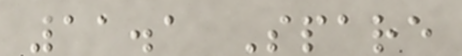11.1 Spare
